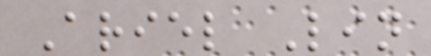Ariel Lin
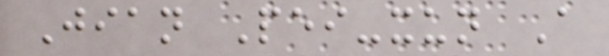Jian Pei-xun A
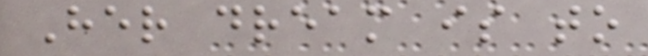Her dream is to
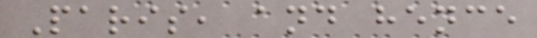Paris, and hence
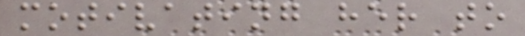motivating her to
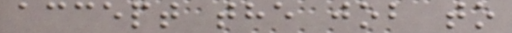accept the job to
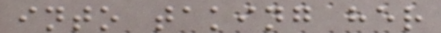into taking her
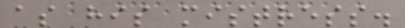as his mistress.
